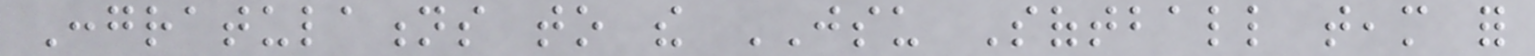Congratulations to the JSU Softball team for
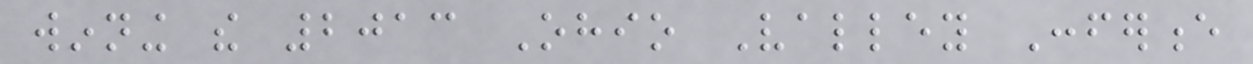winning the 2013 Ohio Valley Conference
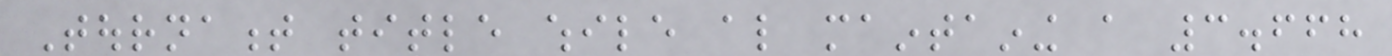Tournament title while also maintaining a 3.668
